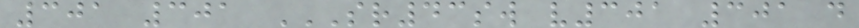301 301 SR43SW V301 301 D
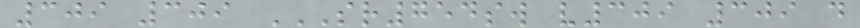309 309 SR754SW V309 309 D
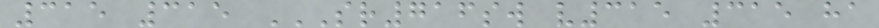315 315 SR716SW V315 315 HA
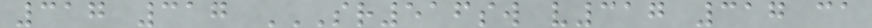317 317 SR516SW V317 317 CA
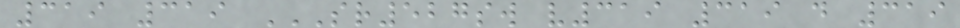319 319 SR527SW V319 319 D 319
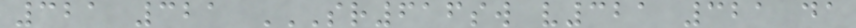321 321 SR616SW V321 321 DA
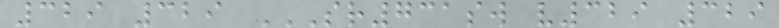329 329 SR731SW V329 329
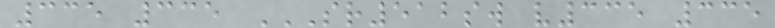335 335 SR512SW V335 335
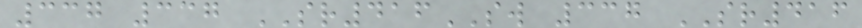337 337 SR416SW 337 SR416
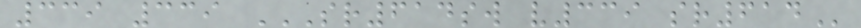339 339 SR614SW V339 SR614
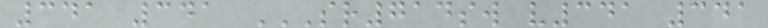341 341 SR714SW V341 341
